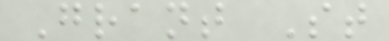Grant St
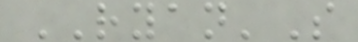RYAN'S
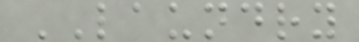LAUNDRY
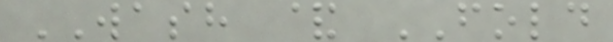WASH & FOLD
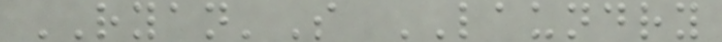RYAN'S LAUNDRY
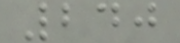240
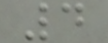4
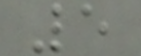5
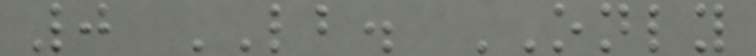0 LB. ONLY
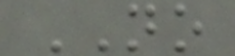NO
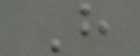H
